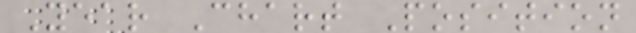Year Chart Position
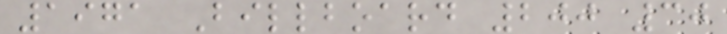1971 Billboard 200 30
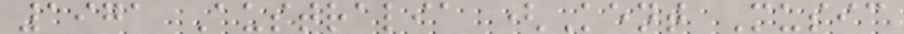1971 Australia (Kent Music
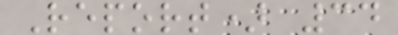Report) 34
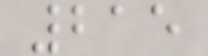215
